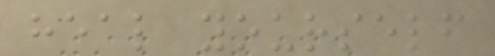heal yourself
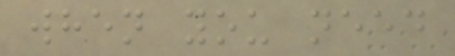when you need
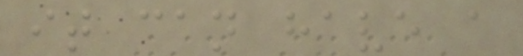it can have a
